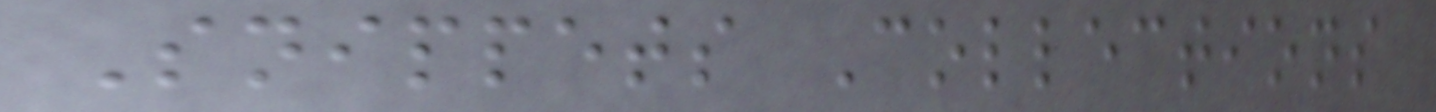Snippets Collections
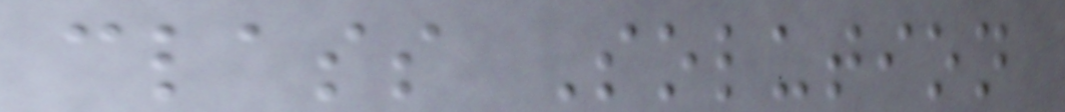class Solution
